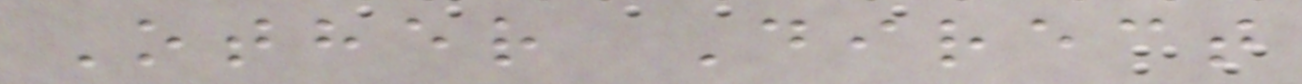Other Direct
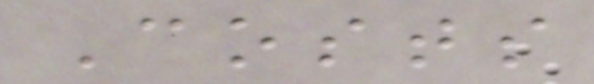Costs
